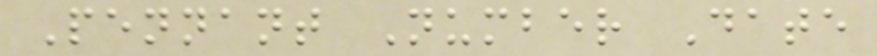Pennant Number Date
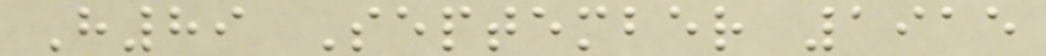H89 September 1915
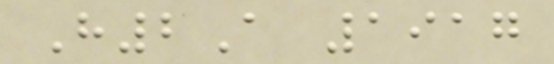H2A 1917
